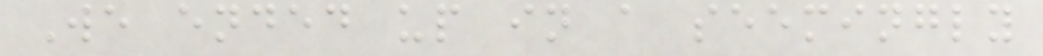We ended up in a seemingly
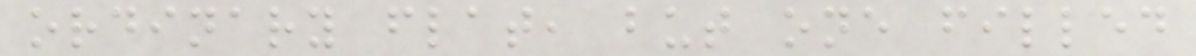ordinary flat, but one filled
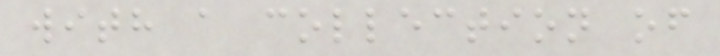with a collection of
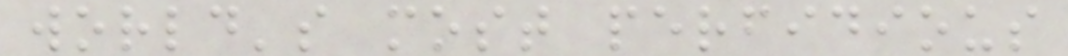world's most perfidious
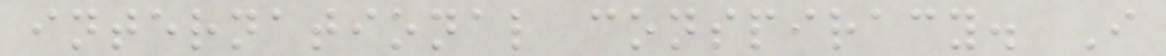international conspiracy. I
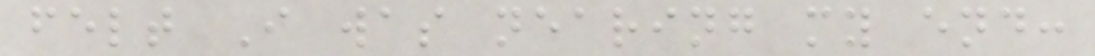felt I was nearing my end:
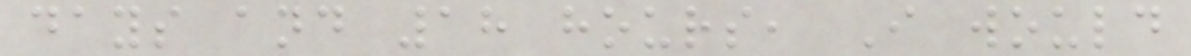days and 18 hours, I would
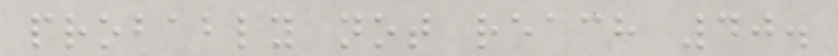probably not reach 40.
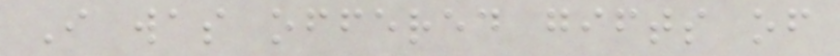I was offered gifts of
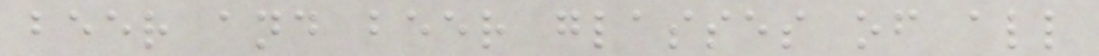beer and beer glasses of all
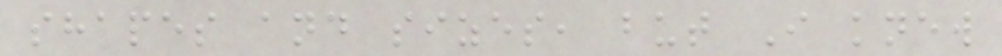shapes and sizes, but I knew
